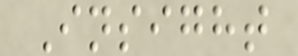Insight
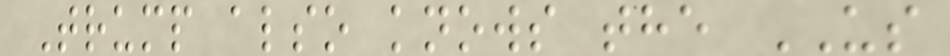Trump also knows the US
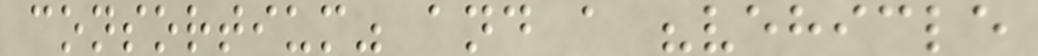consortium" and a "vehicle
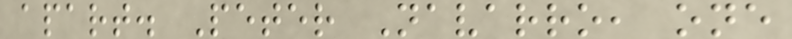apart. Peter Navarro, one
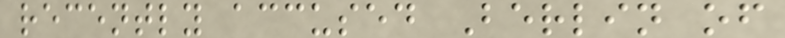recently accused Berlin of
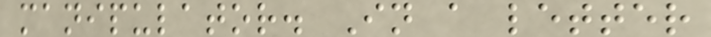manipulator. In a letter
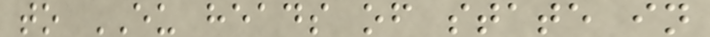to EU heads of state in
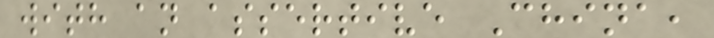with an assertive China,
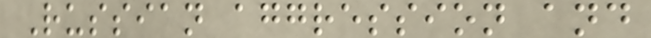Russian aggression and
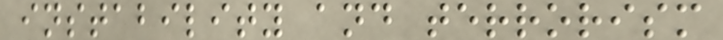instability and terrorism
